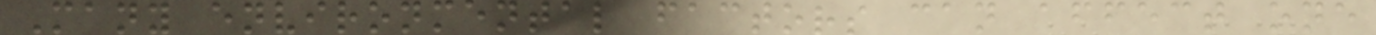Many environmental factors can affect one
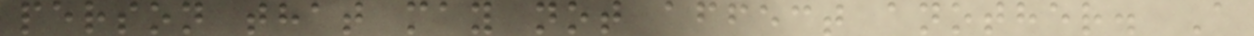person that may not affect another. A
